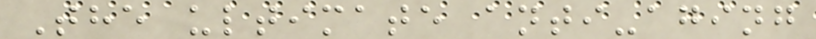The ultimate anti-aging
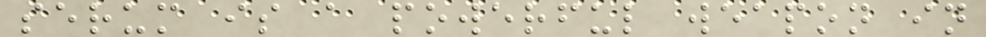serum is a powerful weapon in
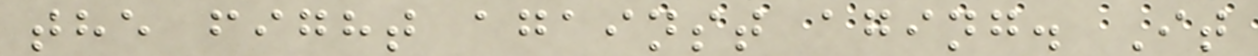the fight against aging. It
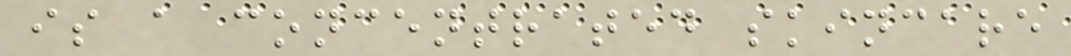is a concentrated skincare
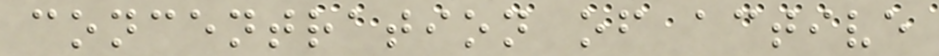concentration of active
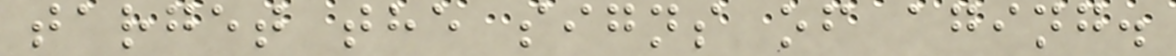target the signs of aging.
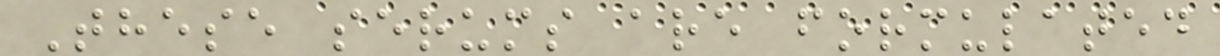These serums are formulated
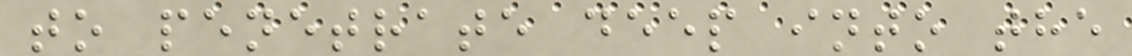to penetrate deep into the
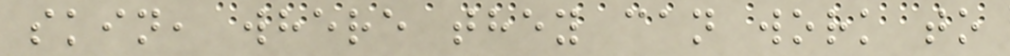skin, where they can work to
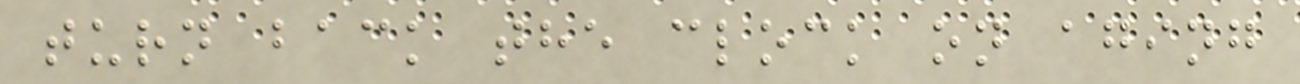turn back the clock on aging
